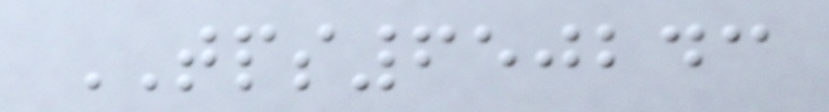TPS650243
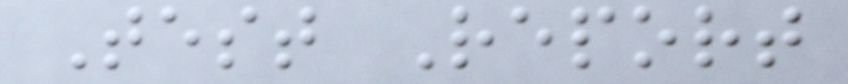Test Report
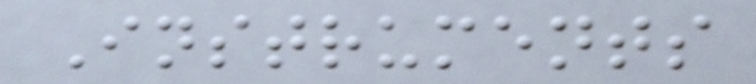Instruments
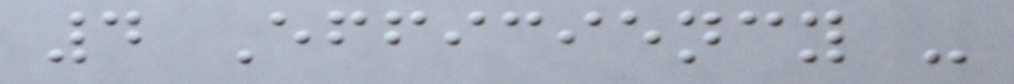4 Efficiency -
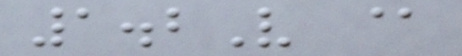1.2V @
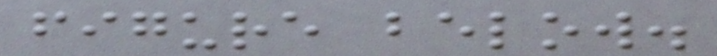figure below.
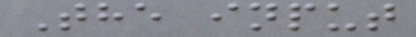The input
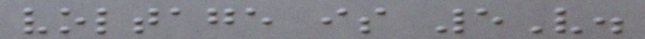voltage is 5V.
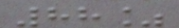88%
